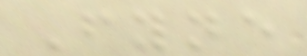Fyne
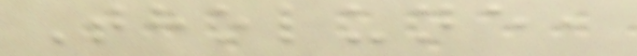Tholune,
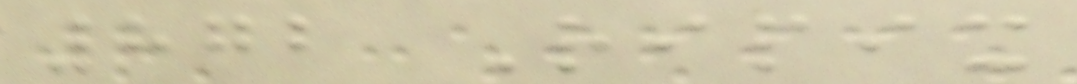872 Ripix
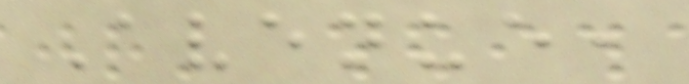Avenue,
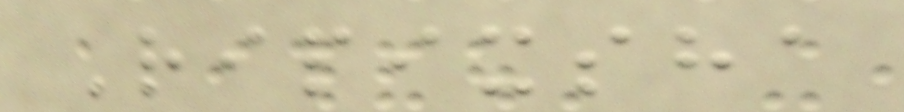Ripixsha
